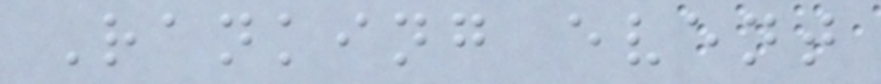Ranking event
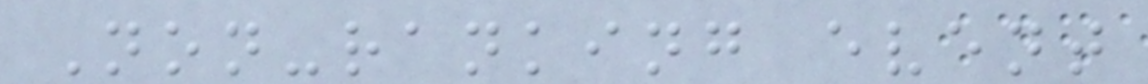Non-ranking event
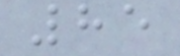85
